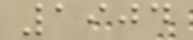1904
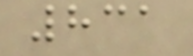831
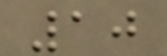10
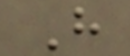H
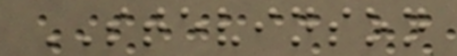STEVINSON
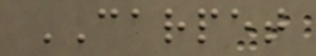CARPET
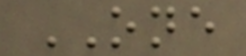ONE
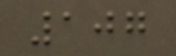107
